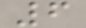6
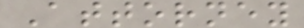Attorney
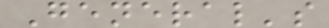General's
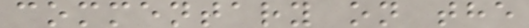commentary on the
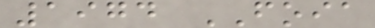1974 FOIA
